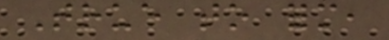True to form,
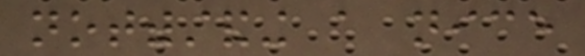notwithstanding a nice
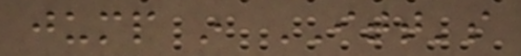jump in ITT's
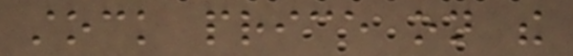stock price on the
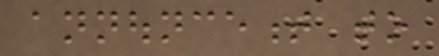announcement to
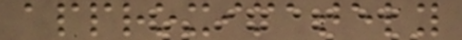approximately
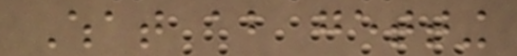What about getting
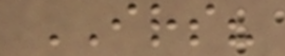IRS?
